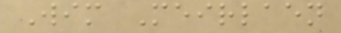Wim Meirlaen
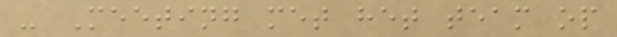- Meeting met het team op
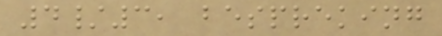4/3, bespreking
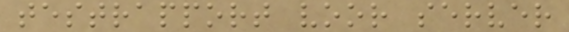testrapport voor server
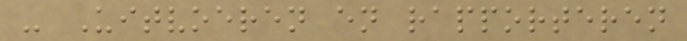- Uitvoeren en rapporteren
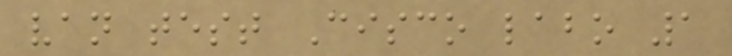van test Cisco labo 1
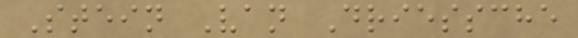Stein Van Driessche
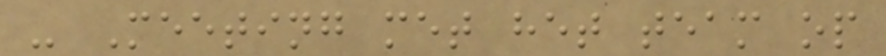- Meeting met het team op
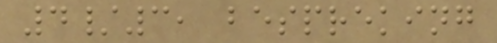4/3, bespreking
